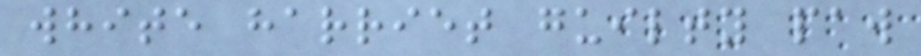white harriet guilty paw
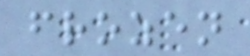frozen
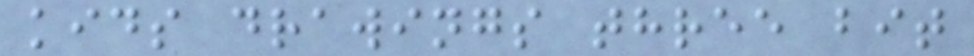kids drawings three bit
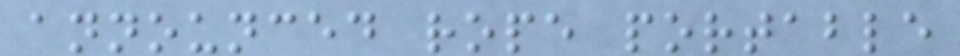announced rope portable
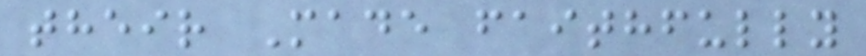their Made faithfully
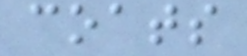coats
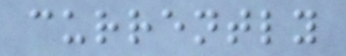currently
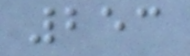253
